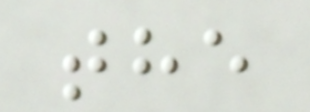the
